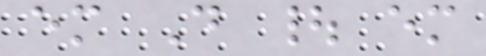em D | em
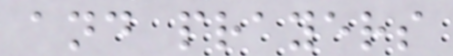and prayers
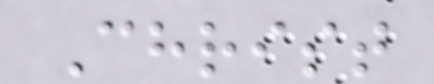Christ
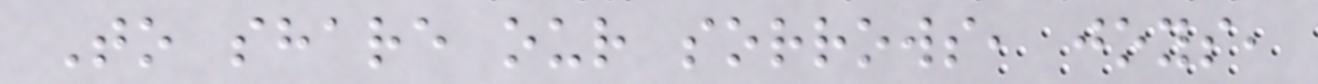To share our sorrows, joys,
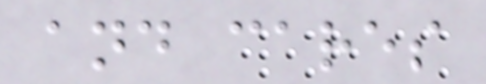and cares
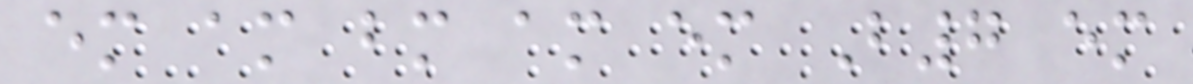em am bm am em B7 em
